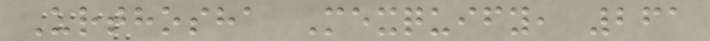Urthosha Mexquify, 261
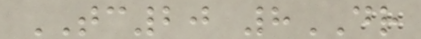TC20 8DR
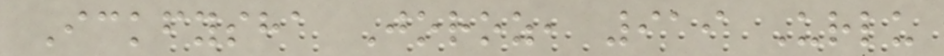Ickfysha Joroz, 919 Urlu
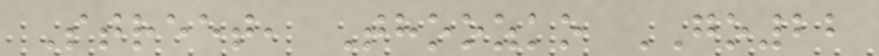Street, Thoozko GO22
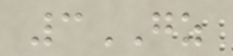3GZ
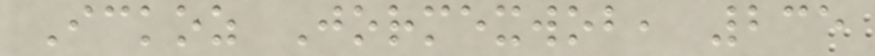Ickoz Jormexwob, 235
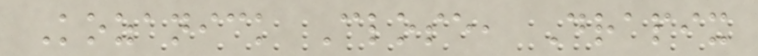Kozanick Close, Drapix
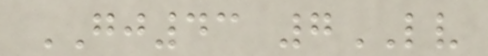GJ43 7LV
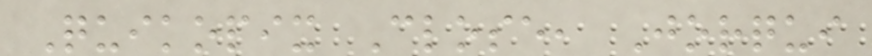Quikopix Close, Jorqui
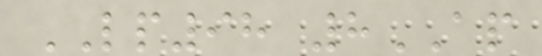LP98 8AP
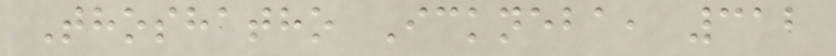Thoshatho Ickneba, 312
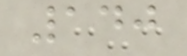140
